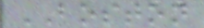BOSTON
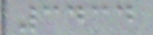3434
